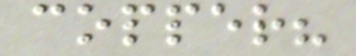copper?
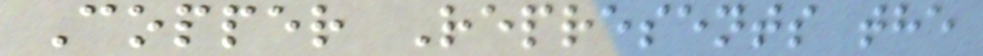Copper Represents the
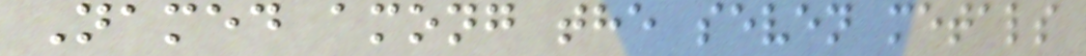Named among the seven metals
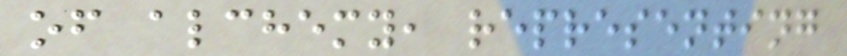of alchemy, representing
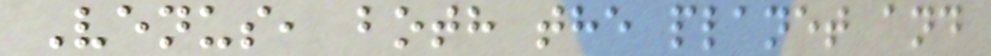Venus, both the planet and
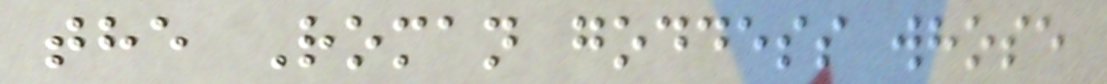the Roman goddess whose
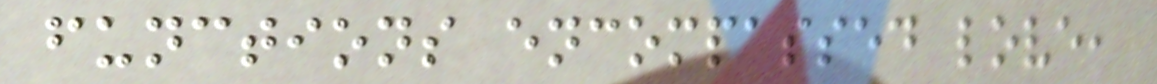functions encompassed love,
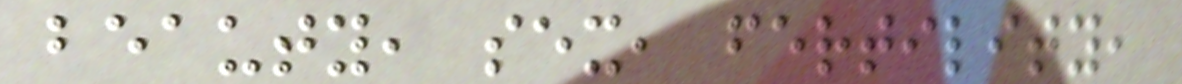beauty, sex, fertility,
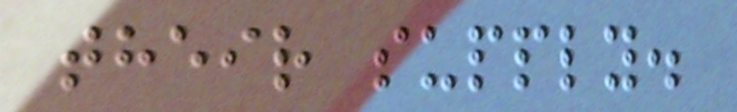their supply.
